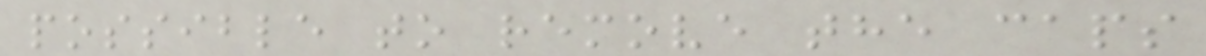possible to remove the caps
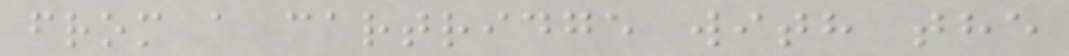from a cartridge with the
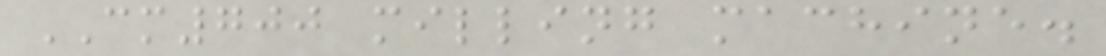CM700 milling machine.
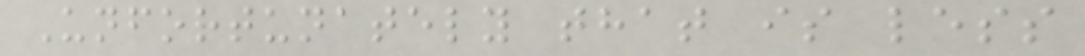Unfortunately that is less
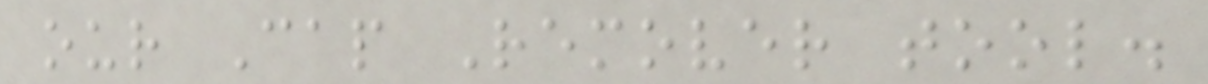our Cap Remover tool.
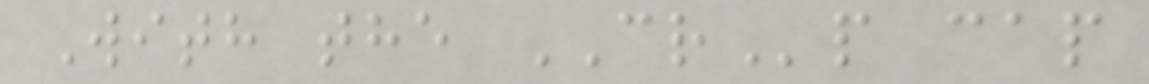With the CRp cap
